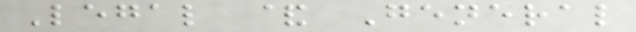Legal & General
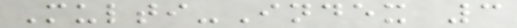Multi-Index 3
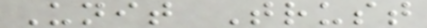Unit Trust
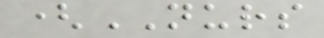(NURS
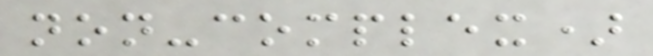non-complex)
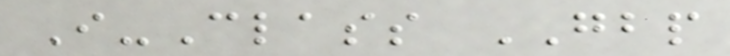I-Class GBP
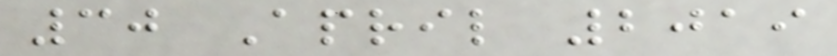30 April 2019
